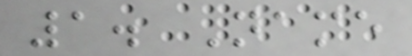1. Name
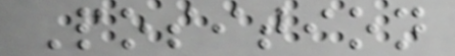Position
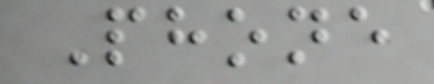Phone
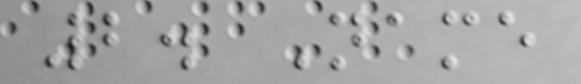2. Name
